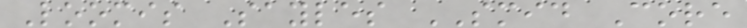Loomis Sayles SMID Core
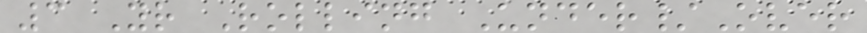3 Yr Rolling Under/Over
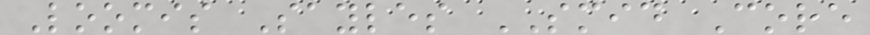Loomis Sayles SMID Core
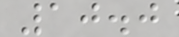10.0
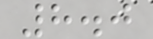8.0
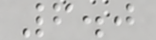6.0
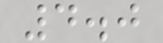4.0
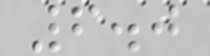6.0
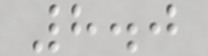8.0
